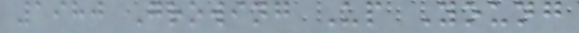1980 Growing Up Young
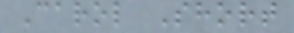Carol Short
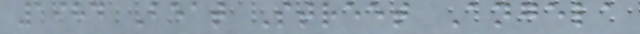1984 Beat Street Angela
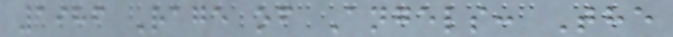1986 Rage of Angels: The
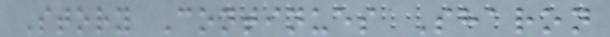Story Continues Sharon
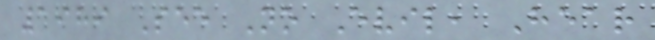1989 See No Evil, Hear
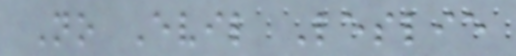No Evil Leslie
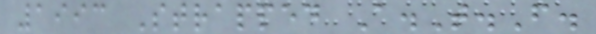1993 Strapped A.T.F.
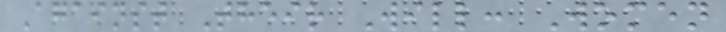Against Their Will: Women
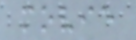movie
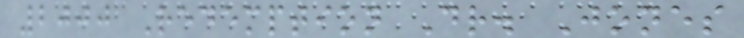2000 Redemption Dr. Jones
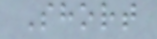Short
